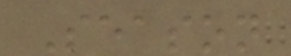Season
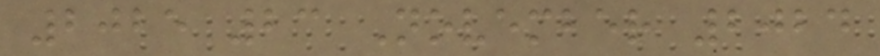2025 23 November 2024
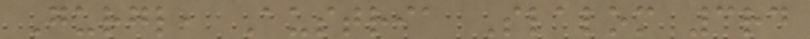Gurgl, Austria Slalom 3rd
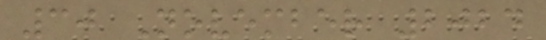30 November 2024
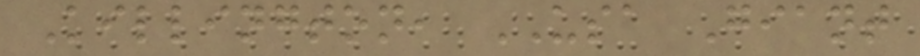Killington, USA Giant
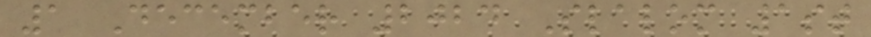1 December 2024 Slalom 1st
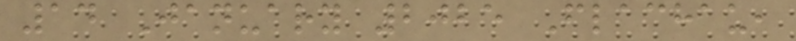14 January 2025 Flachau,
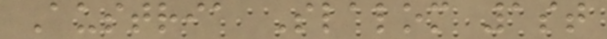Austria Slalom 1st
